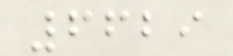6629
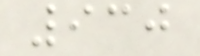930
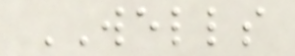WELLS
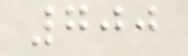700
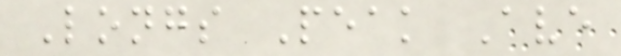Longs Peak Ave
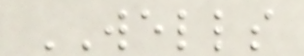WELLS
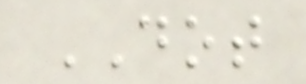DOT
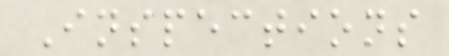Inspections
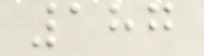187
